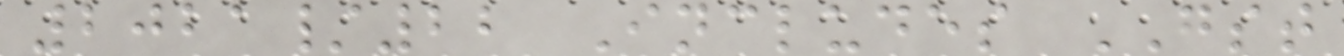2021/22 Includes GST
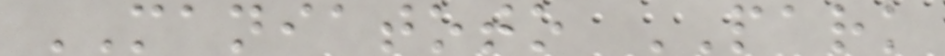MANIATOTO PARK
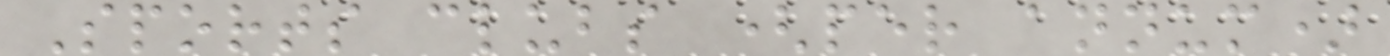Sports clubs (per annum)
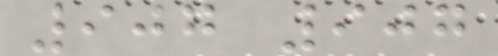907 907
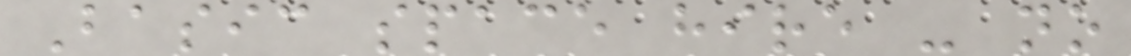Basic space hire - no
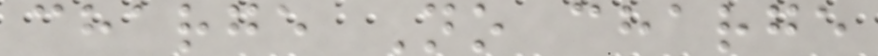charge No charge
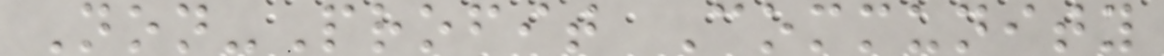Non-Profit Community
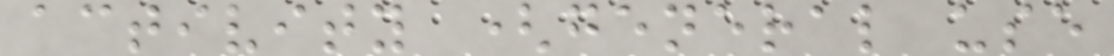activity (general use
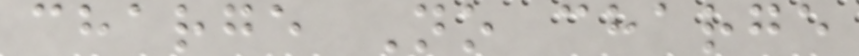charge No charge
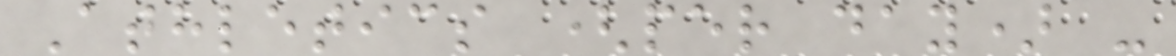Athletics (per day) -
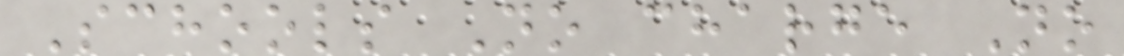Schools No charge No
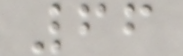66
